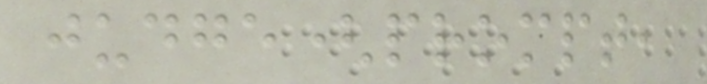judge(prompt,
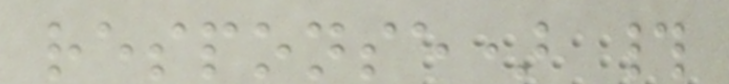response) #
